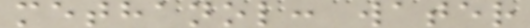methanol: water
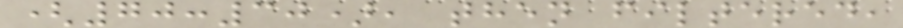(70:30), then filtered,
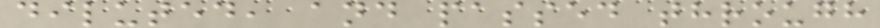diluted, and passed through
